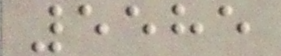5585
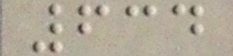634
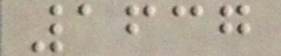1637
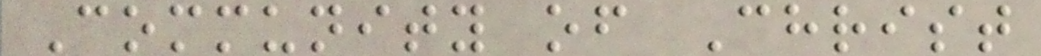Community of Christ
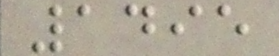1495
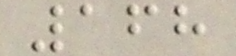168
